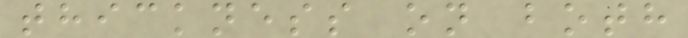thickness on both
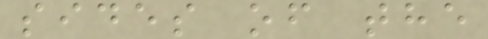sides of the
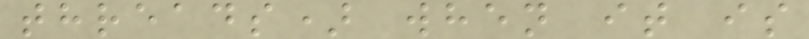threads) when it is
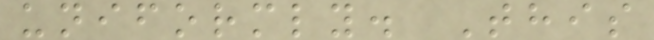uniformly. This
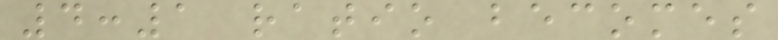4:1 ratio becomes
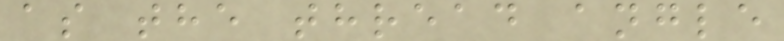as the thread angle
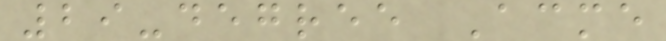29-degree Acme
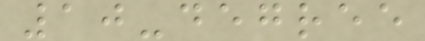10-degree
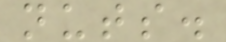nuts.
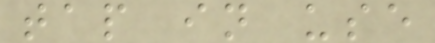tap in use
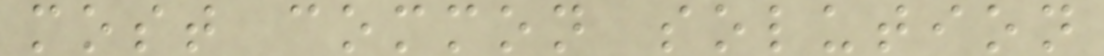most common solution
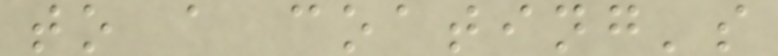to a coating's
